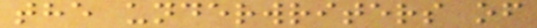the underwriters of
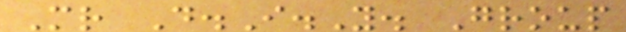Mr D.I.Y. Group
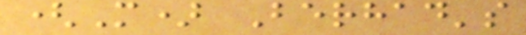(M) Berhad's
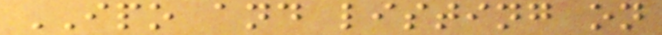IPO and listing on
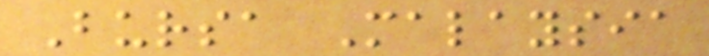Bursa Malaysia
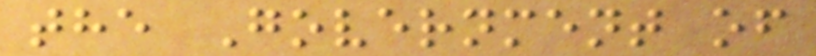the Government of
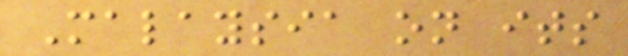Malaysia on its
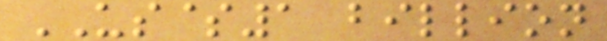US$1 billion
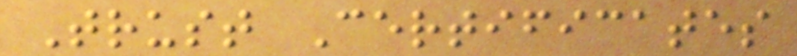Trust Certificates
